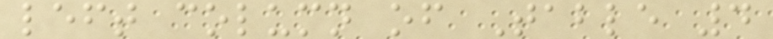left column of Table 4
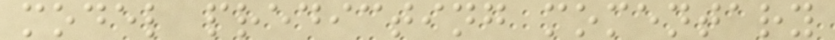model predicting momentary
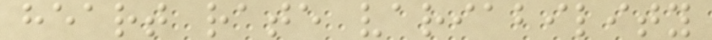heart rate variability
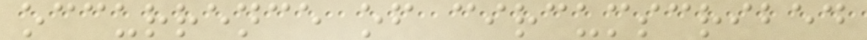occurrence of circumscribed
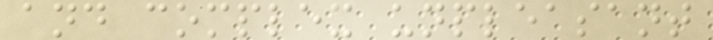and complex unpleasant
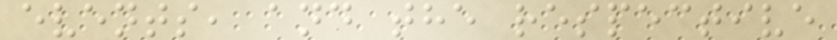events, and the respective
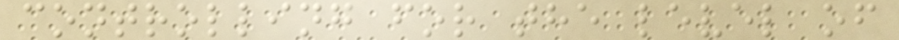controlling for the level of
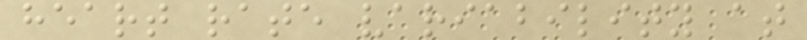heart rate variability at
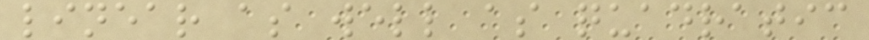linear as well as quadratic
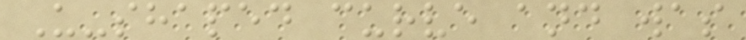U-shaped curve and was
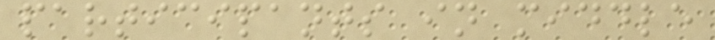participants in middle
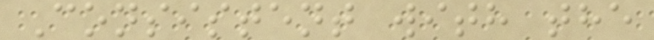Consistent with the
